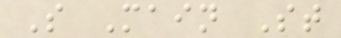S Main St
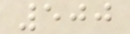500
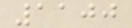1100
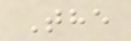The
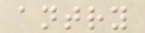antry
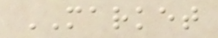MARKET
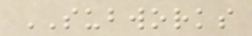SUBWORKS
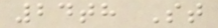24th St
